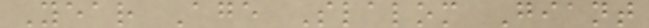Year Age Slalom Giant
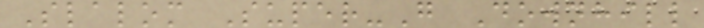Slalom Super-G Downhill
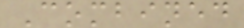Combined
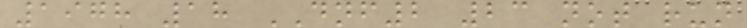1978 18 DNF2 23 not run
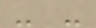- -
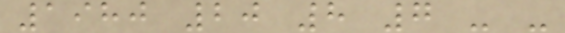1980 20 8 7 - -
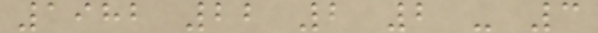1982 22 2 2 - 3
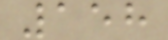158
